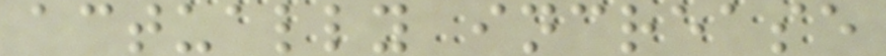actually increase
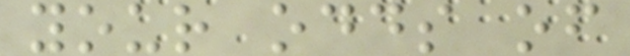your odds of
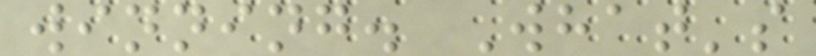winning. What's
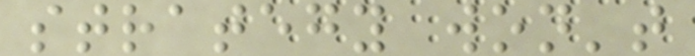strategy won't
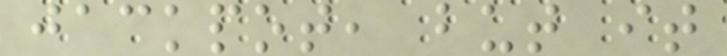jackpot, but it
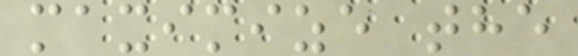maximize the
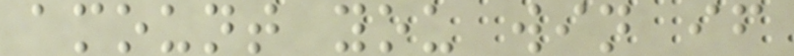amount you win if
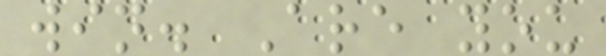win. Are you
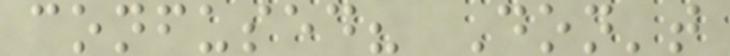confused? Don't
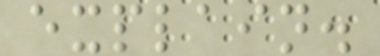explain.
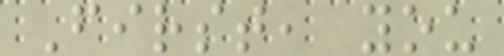First, you
